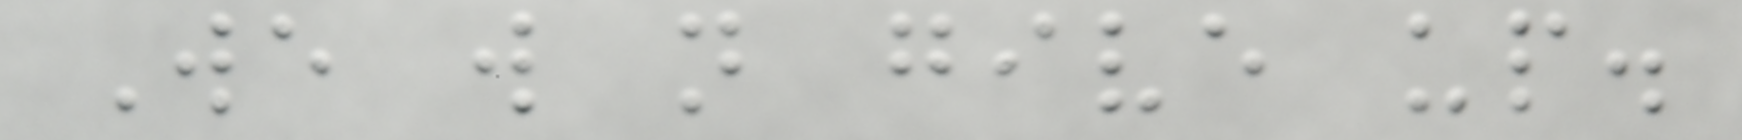We will not give up.
